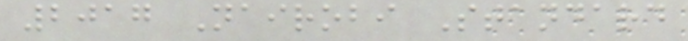2017 Nairobi Standard
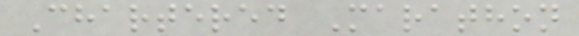Chartered Marathon
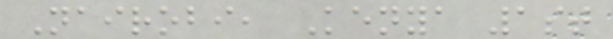Nairobi, Kenya 1st
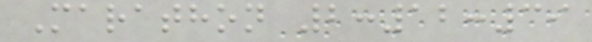Marathon 2:12:39
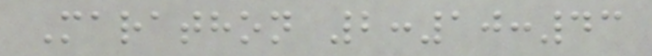Marathon 2:10:43
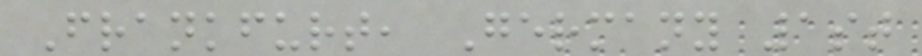Frankfurt, Germany 1st
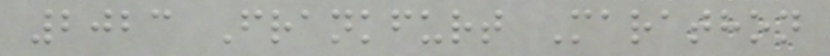2023 Frankfurt Marathon
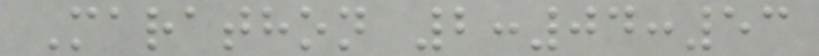Marathon 2:04:53
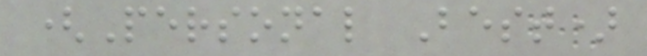(Personal Best)
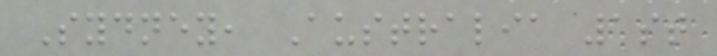Sydney, Australia 1st
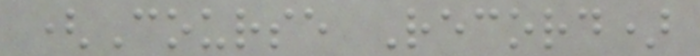(Course Record)
